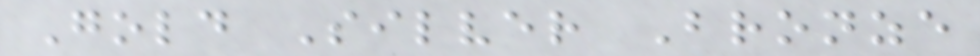Gold Silver Bronze
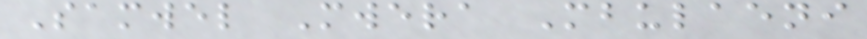Samwel Mwera Mbulaeni
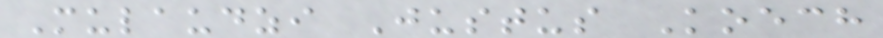Mulaudzi Justus Koech
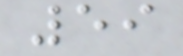59
